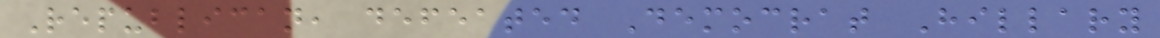Republican, defeated Democrat Hillary
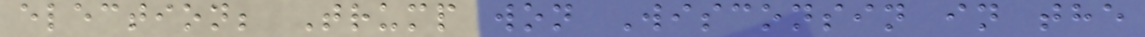election; Trump won Wisconsin in the
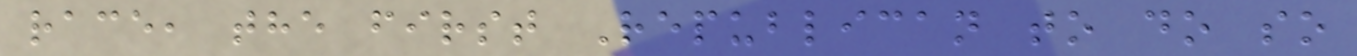race, the first Republican to do so
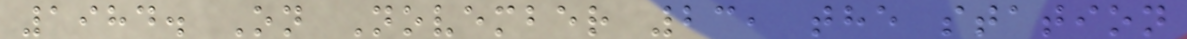1984. On November 23, the station
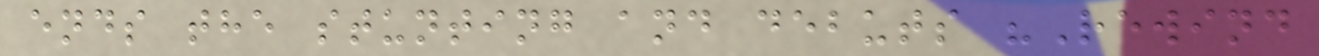ends the stunting and debuts "Rewind
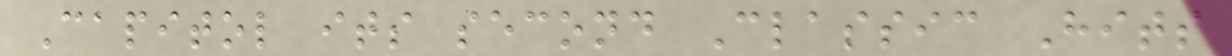Capitol its second Classic Hits
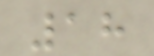18
